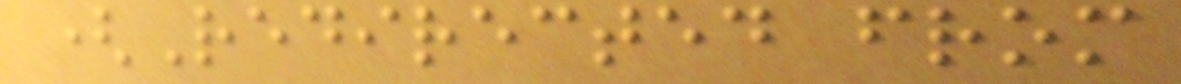(Redirected from
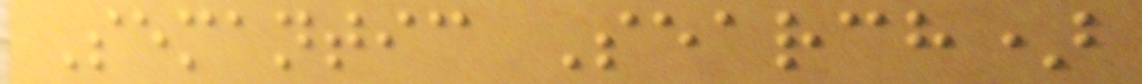Semantic Search)
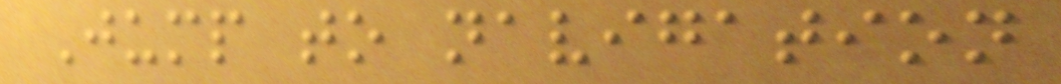Jump to navigation
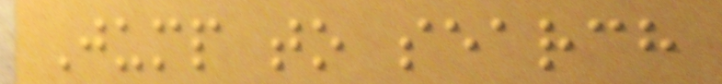Jump to search
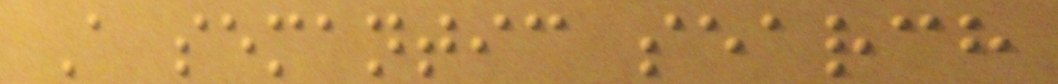A semantic search
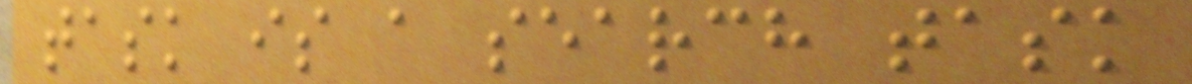task is a search task
